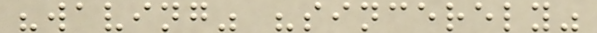"waving" "sincerely"
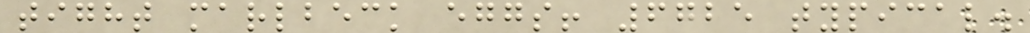tight marlbeck eggs! 6725 typical.
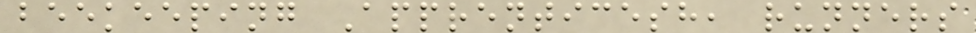beekeeping Apprenticesh, runners
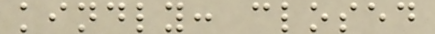kindly: closed
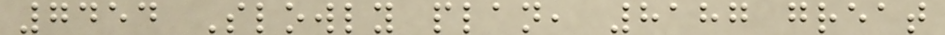7454 Slowly plan, 8187 great
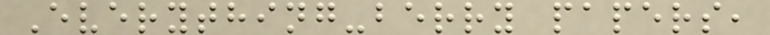Everything-berry papers,
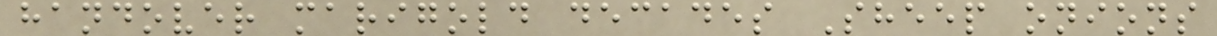handover marigold decades Sheep onions
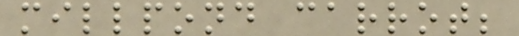millpond carrot;
